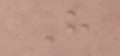H
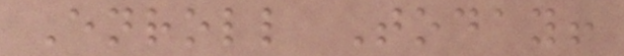Enroll Today!
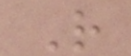R
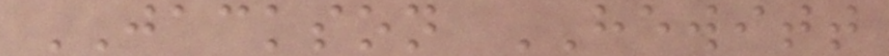JACKSON HEWITT
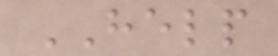HELP
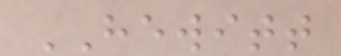HEWITT
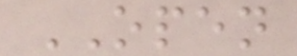OPEN
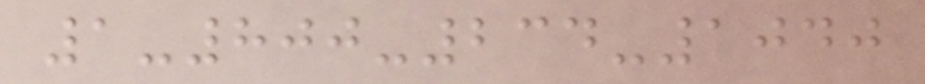1-800-234-1040
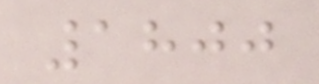1800
